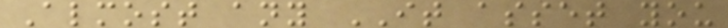Almost any IT asset you
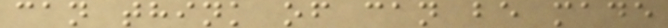can think of can be made
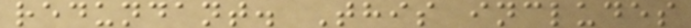redundant. This includes
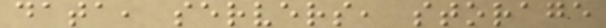data, servers, storage
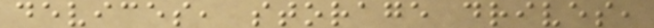devices, storage drives,
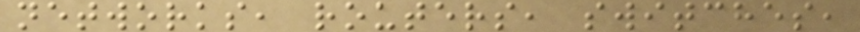networks, routers, switches,
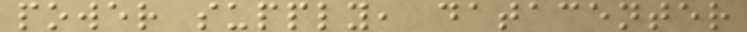power supply, datacenter
